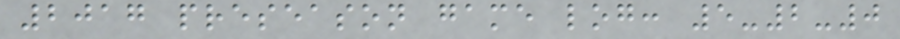2017 preseason game log: 5-2-0
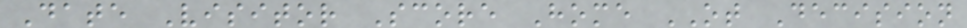Date Visitor Score Home OT Decision
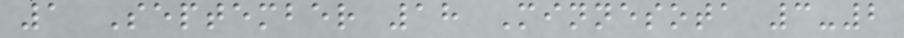1 September 18 Minnesota 3-2
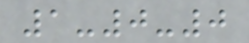1-0-0
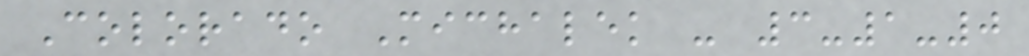Colorado Michalek - 3-1-0
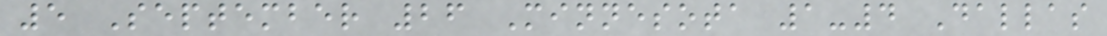5 September 26 Minnesota 1-4 Dallas
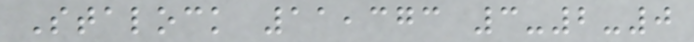Stalock 11,373 3-2-0
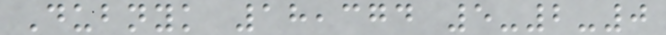Dubnyk 18,374 5-2-0
